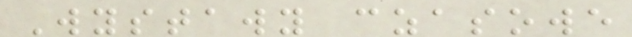Wystawy czasowe
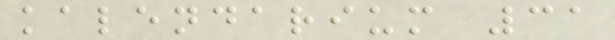kalendarium 31
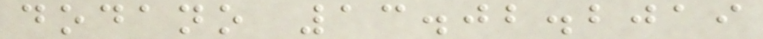dodano 13.02.2019
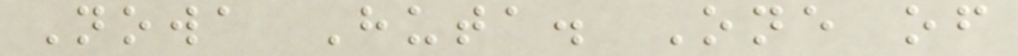Nowa Huta. One of
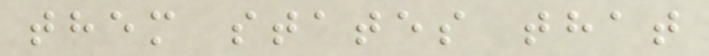them states that
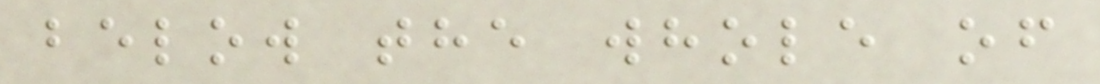below the whole of
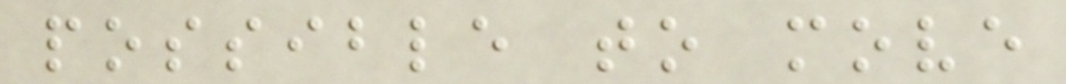possible to move
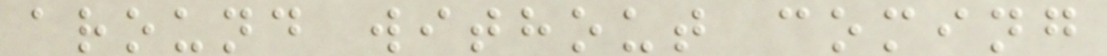around without coming
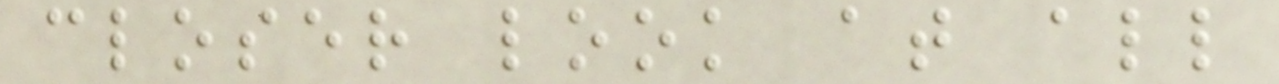closer look at all
